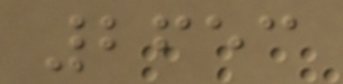2653
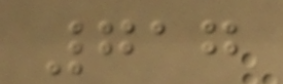717
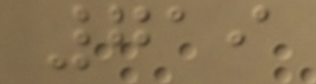719
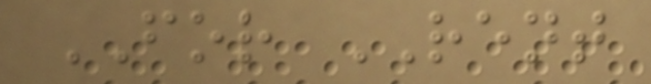FOR RENT
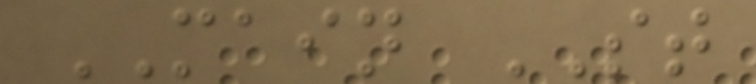MAIN ST
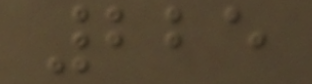225
